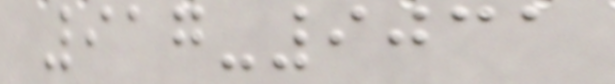917-9031
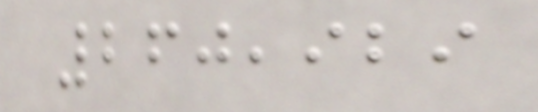260,929
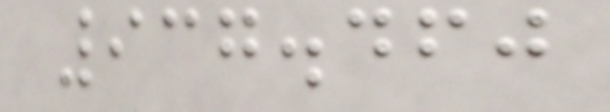937.460
